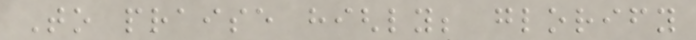To praise highly; glorify
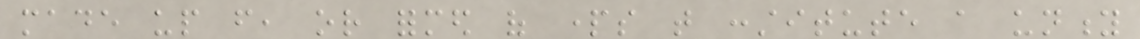made up from, or formed of parts that constitute a unity
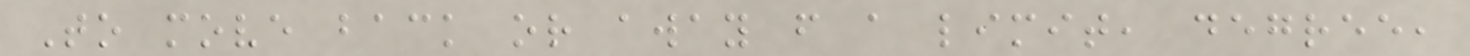To move back or away from a limit, degree,
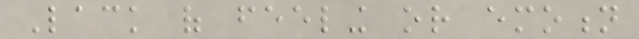Lack of feeling or emotion
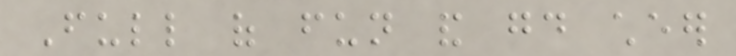Full of fun and good cheer
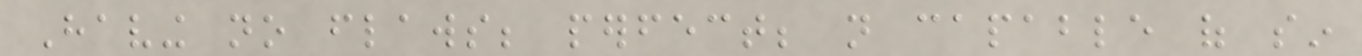Having no flaws; perfect; not capable of sin
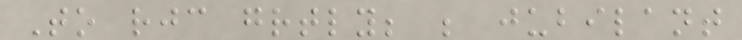To rejoice greatly; be jubilant
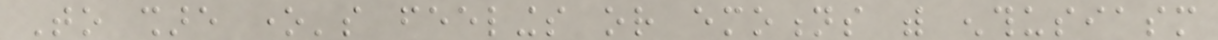To share one's feelings or emotions with enthusiasm
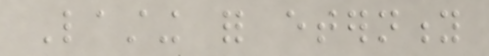Lasting for eternity
